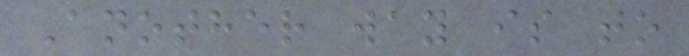Another way is to
